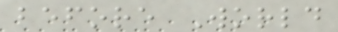before World
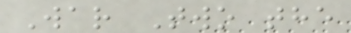War Two the
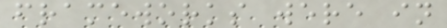frameworks were in
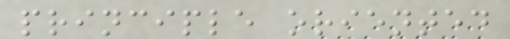principle oriented
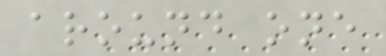around one
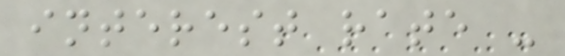interest rate -
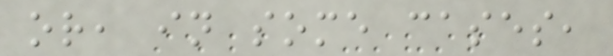or, in some cases,
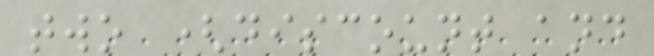two (discount and
